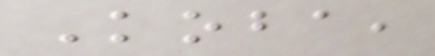Koba,
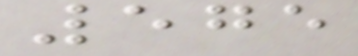575
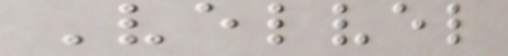Velvel
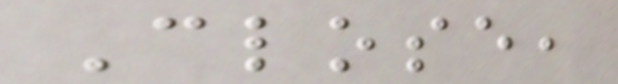Close,
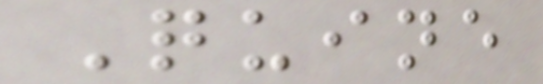Quine
